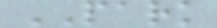PARK
